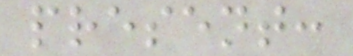present:
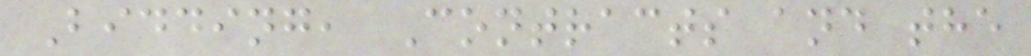Bidding, Contracts and the
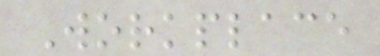Workplace
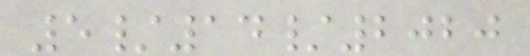5/14/2020
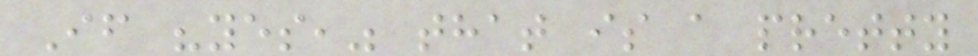If "yes," that is a pretty
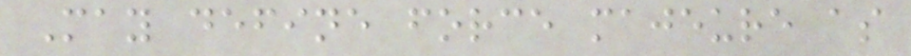May define force majeure as
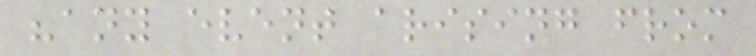"any event arising from
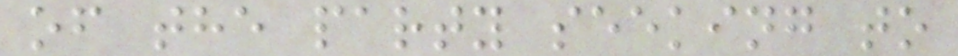of the party seeking to
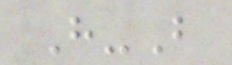H-B
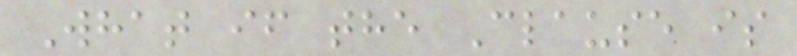What if the Clause is
